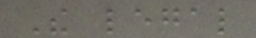The legal
